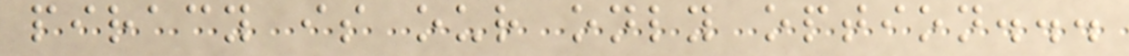piracy is our only option...
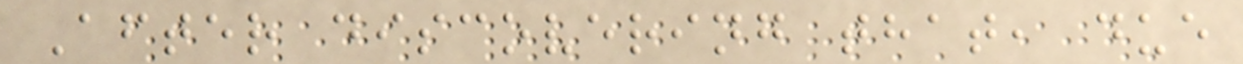After discovering that, due
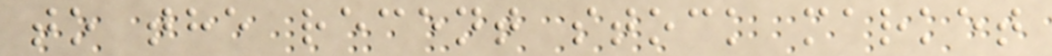to the recent stock market
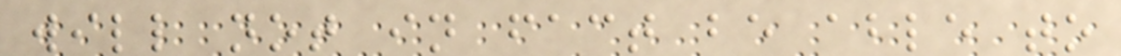will not in fact be able to
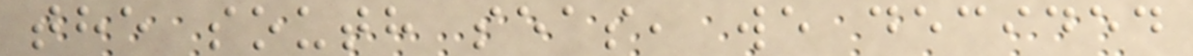the south seas, we decided
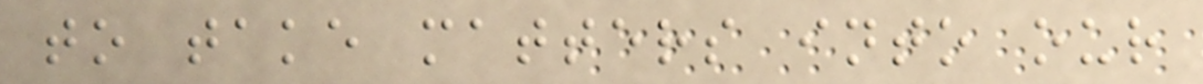to take matters into our
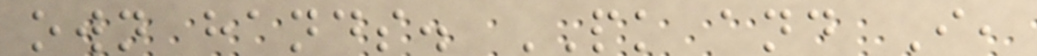own hands. PK and I,
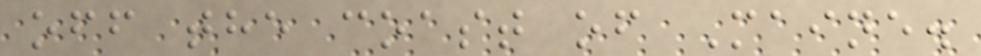off the coast of Maine.
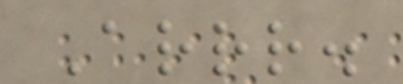Arrr.
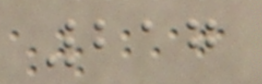217
